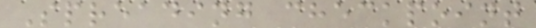Spreading checkpoint
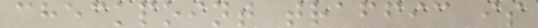checkpoint traffic is
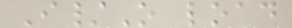I/O load
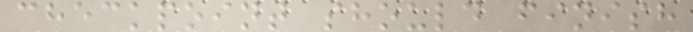checkpoint should finish
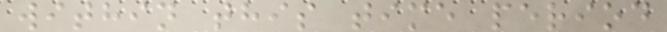within this time period
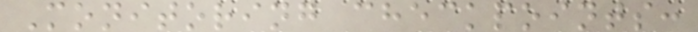Monitoring checkpoints:
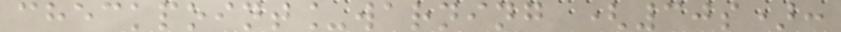checkpoint_warning (30s):
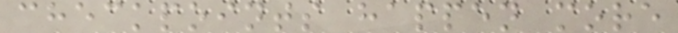checkpoints happen more
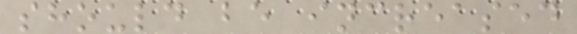should be increased
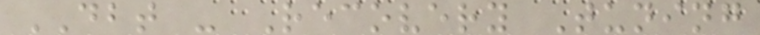DBT - Recovery Tuning
